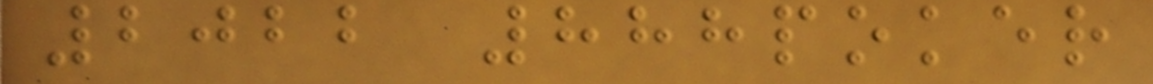2022 888poker
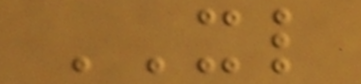XL
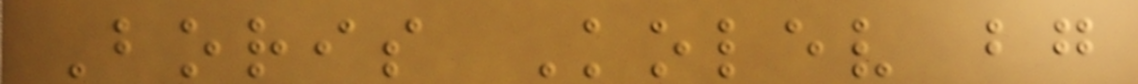Boris Kolev bg
